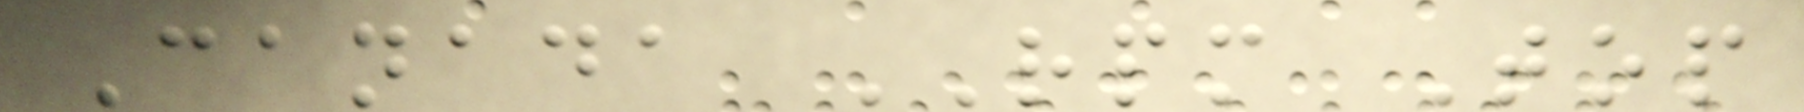Canada RPM Top
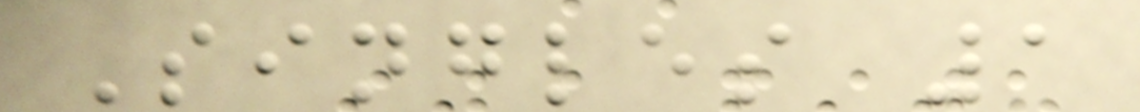Singles 1
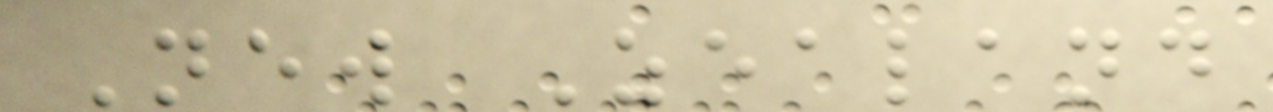New Zealand
